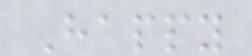Happy
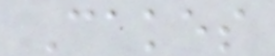Cakes
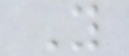Y
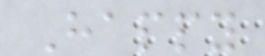Happy
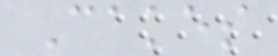Cakes
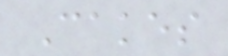Cakes
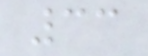33
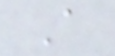A
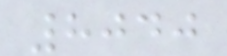8040
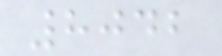8042
